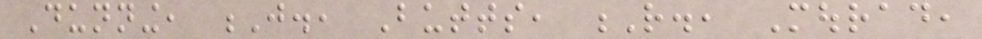Dunning, J., Butts, R., Mourad,
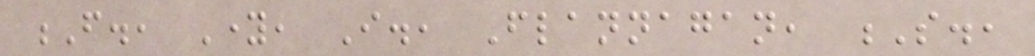F., Young, I., Flannagan, S.,
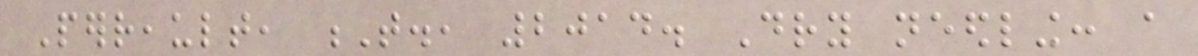Perreault, T., 2014. Dry needling: a
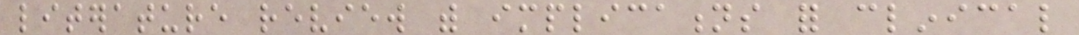literature review with implications for clinical
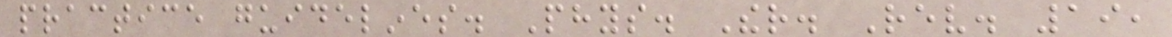practice guidelines. Phys. Ther. Rev. 19,
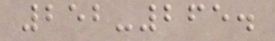252-265.
